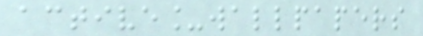active_wallpapers
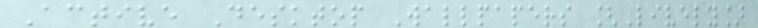Active Desktop Wallpapers [Lively]
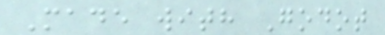Made with Godot
